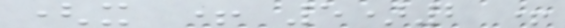(x + 5)2 +
